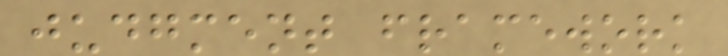judgment framework
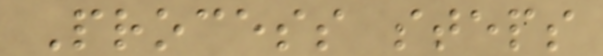Process steps
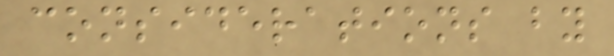considerations by
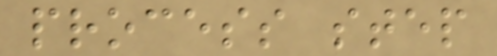process step
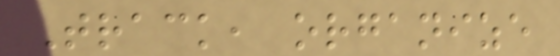Track, organize
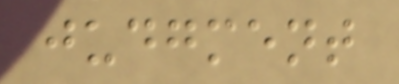judgment
